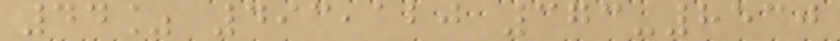44% 493,120 373-8530
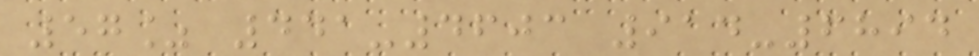57% 441-4603 914-6894
